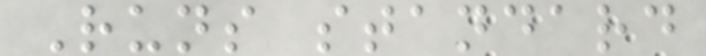Runs standard
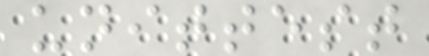unittest
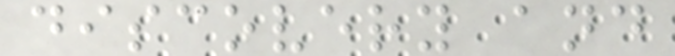discovery and
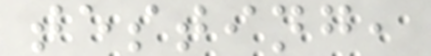testing,
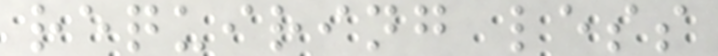requiring less
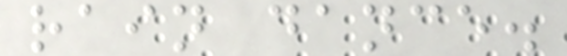rain dance.
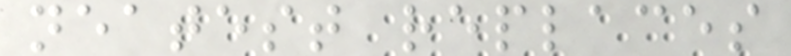neatest replaces
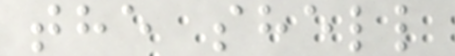the shell
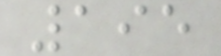195
